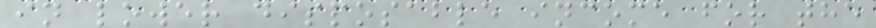in lower disposable income for the
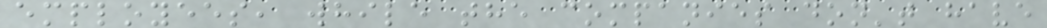employees, while the companies don't have
